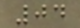04
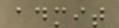admit
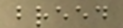breed
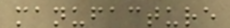manufacture
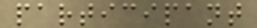participant
